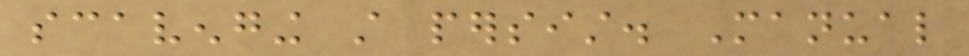scavenging still persist. Manual
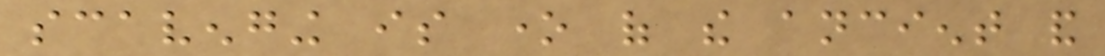scavenging is one of the ancient and
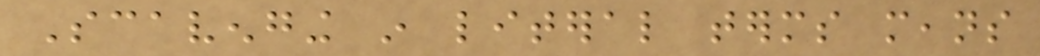Scavenging in literal terms means
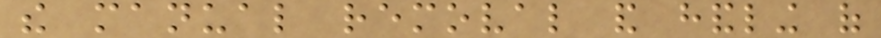the manual removal and handling of
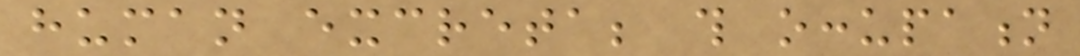human excreta; this occupation
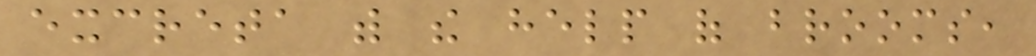excreta with the help of brooms,
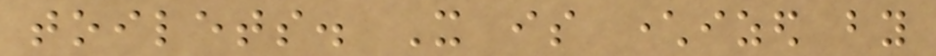toilets. It is characterized by
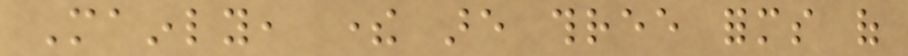Mainly, there are three forms of
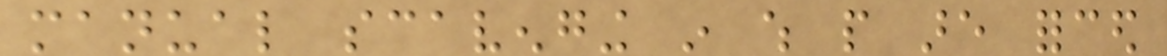manual scavenging in which people are forced
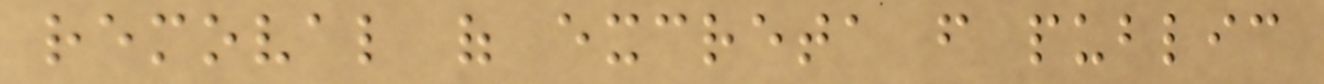removal of excreta from public
